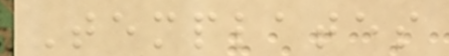Templates
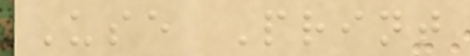Use Print
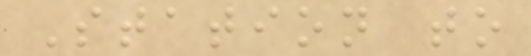Station to
